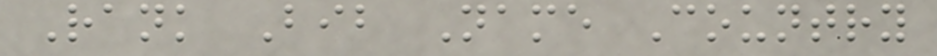Rank Bib Name Country
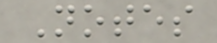Notes
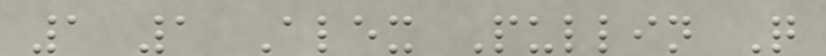1 1 Alex Pullin Q
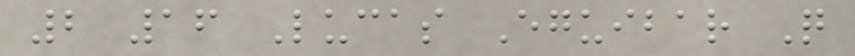2 16 Lucas Eguibar Q
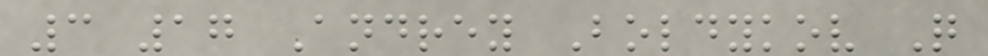3 17 Andrey Boldykov Q
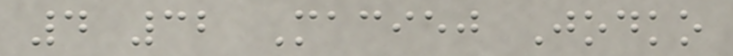4 32 Maciej Jodko
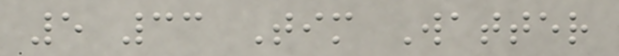5 33 Tim Watter
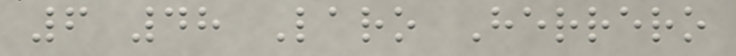6 48 Laro Herrero
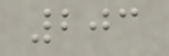203
